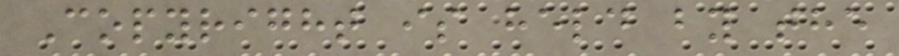Copyright is held by the
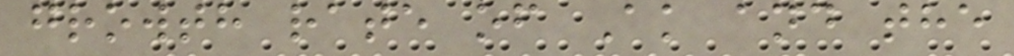growth rate of Ak and the
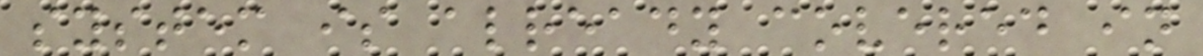system is already covered in
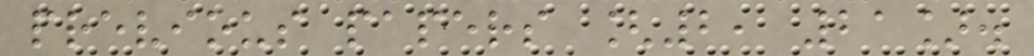previous papers [2, 21].
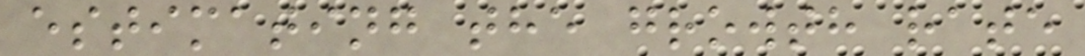estimating the growth rate
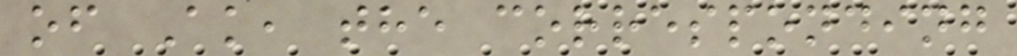of Ak, the corresponding
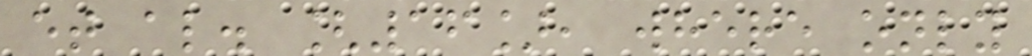et al. [16], where only
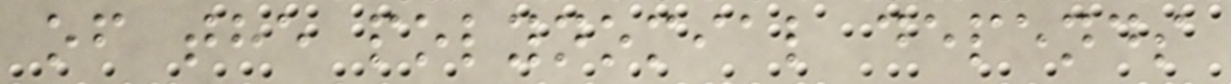of the polynomial depends
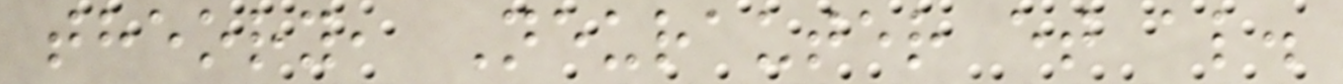theory, Neurauter et al.
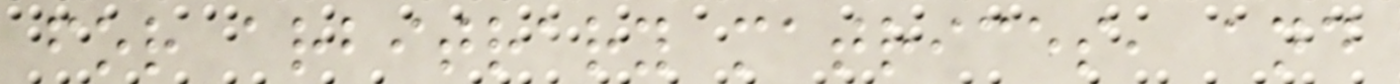for arbitrary matrices, and
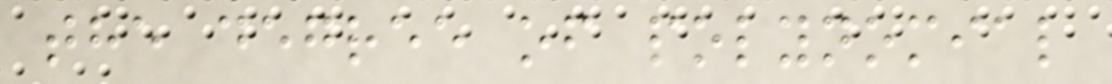the degree of polynomial
